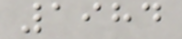1984
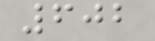602
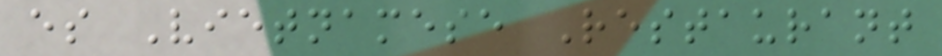es Vietnamese Restaurant
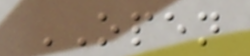OPEN
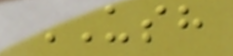USH
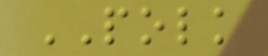POLK
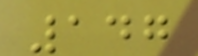147
